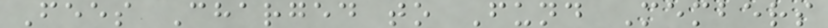Fees Charged to Fund Members
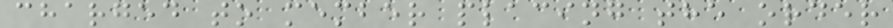charged to member placing the order
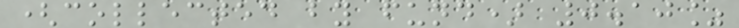(collected by fund) 0.10%
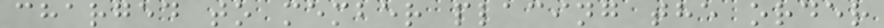charged to member placing the order
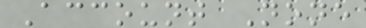Account None
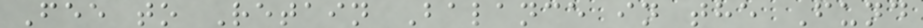Fee to Retain Balance in the Fund
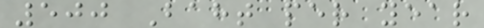500 Baht per year
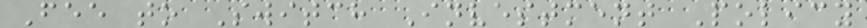Fee to Switch Investment Policy
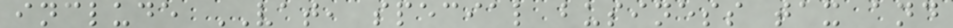include VAT, special business tax and
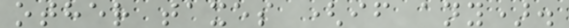other taxes (if any).
